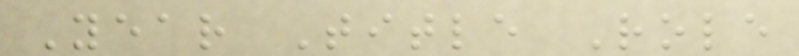Year Title Role
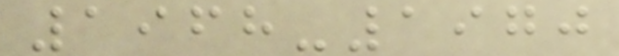1968-1970
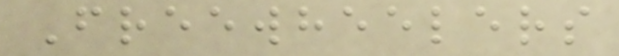Freewheelers
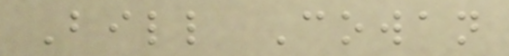Bill Cowan
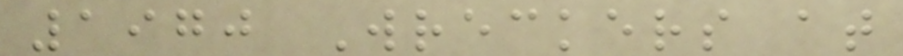1970 Wreckers at
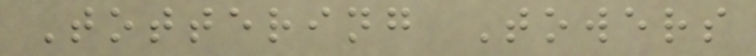Tottering Towers
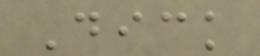Dick
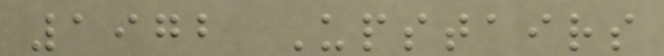1972 Upstairs
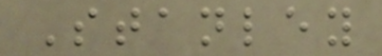Stanley
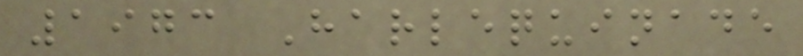1973 Harlequinade
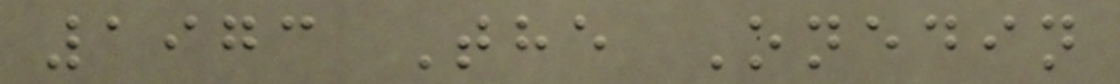1973 The Onedin
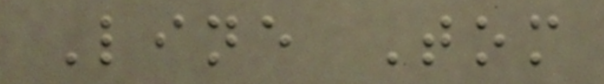Line Tom
